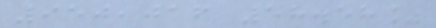950,016 58.58%
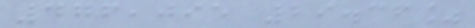476,095 29.36%
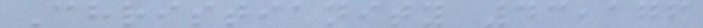Christianity 43,176
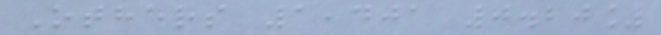Others 1,401 0.20%
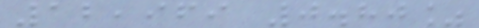12,969 0.80%
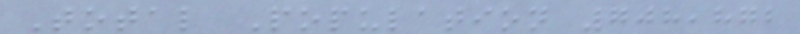Total Population 708,872
